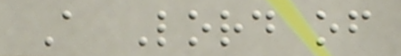A Lord of
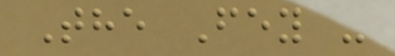The Fey -
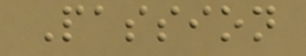Passion
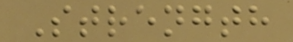Strength
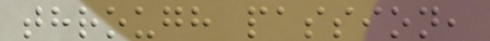through passion,
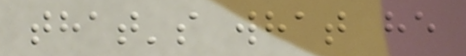that's what he
